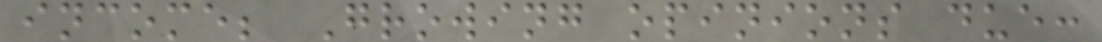income; Growing opinions due:
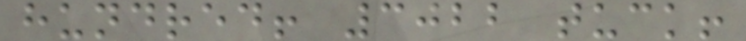hundred! 3022 tuck!
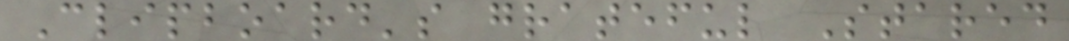Clipboard's grateful Stared
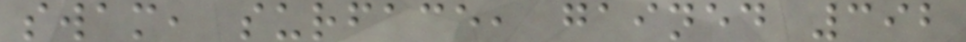swam, surface, gained 392
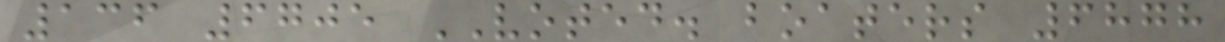136 6705 VOTED. boaters 6878
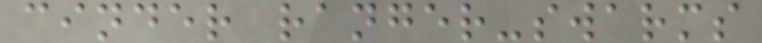cinder ranger-swarms
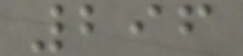296
